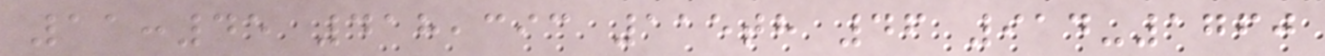11:45 418,393 115th 46 914-1760
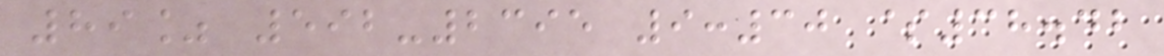89% 592-2395 9:30 $38.42
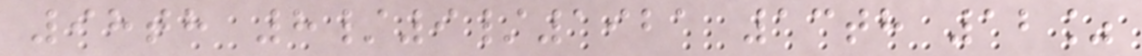98th 8/9/1921 13th 12%
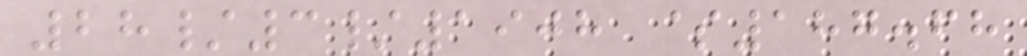28/3/1908 $187.68
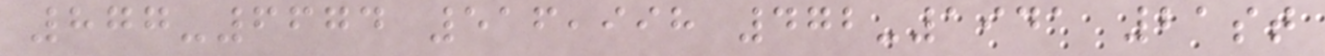877-6674 516,998 472-1941 21st
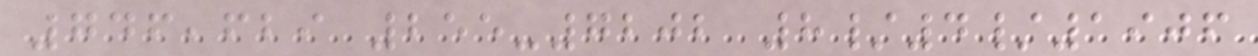746,629 255-7202 8/4/1906
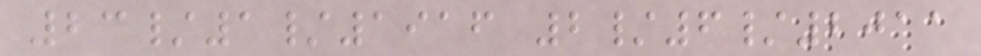23/1/1916 2/6/2011
